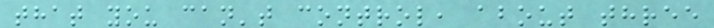that you can't control, about three
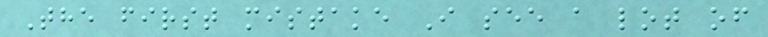The first mistake I see a lot of
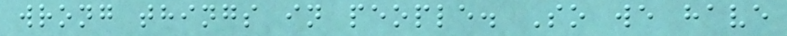wrong things in people. So we have
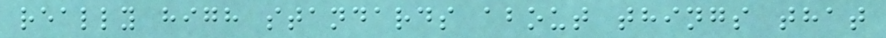really high standards about things that
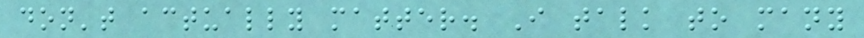don't actually matter. I talk to many
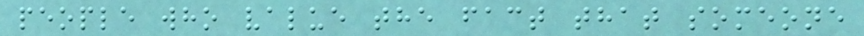people who value the fact that someone
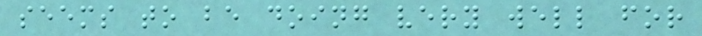seems to be doing very well for
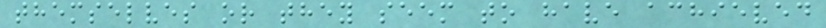themselves or they seem to have achieved
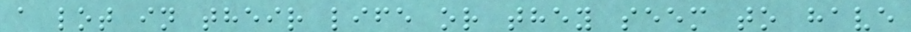a lot in their life or they seem to have
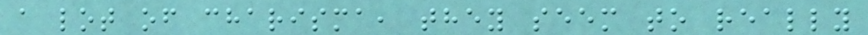a lot of charisma, they seem to really
